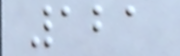121
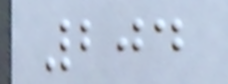204
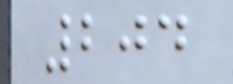204
